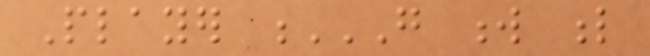Player G W L
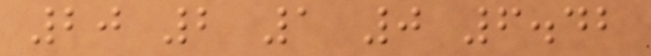20 2 1 0 6.42
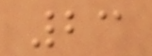23
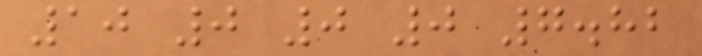10 0 0 0 7.82
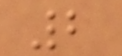2
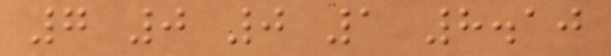7 0 0 1 8.10
